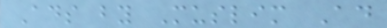Ads by Muslim Ad
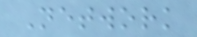Network
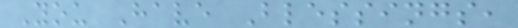You Have Blessings,
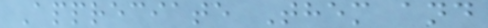Appreciate Them and
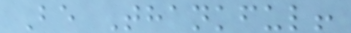Be Thankful!
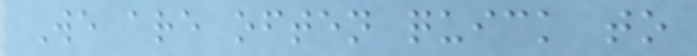We are often quick to
